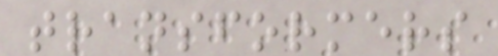transformers
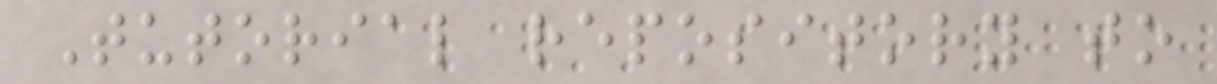Tutorial repository to
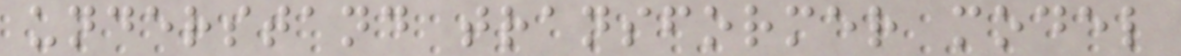understand transformer model
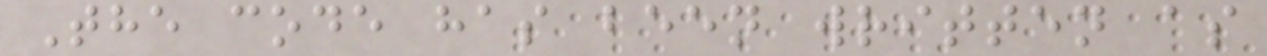The code has been written as
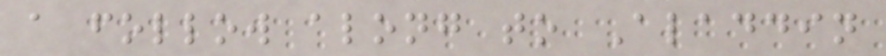a follow along to Aladdin
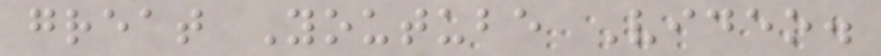great Youtube Video.
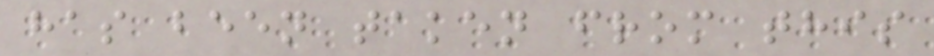has been taken from this
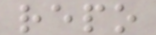repo
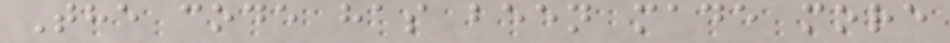The code has been made more
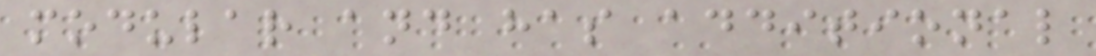modular and has additional
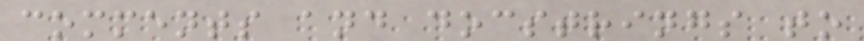comments and docstrings to
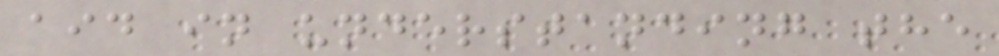aid in understanding the
